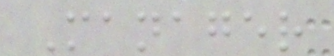Manager
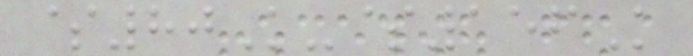$80K-$156K
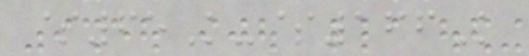$65K-$166K
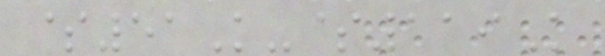$51K-$119K
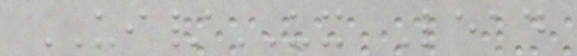UI/UX Lead
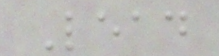Lead
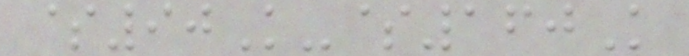$90K-$160K
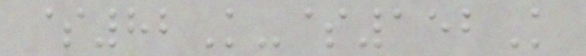$82K-$152K
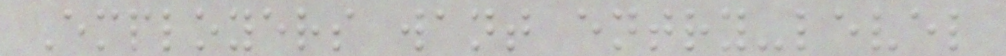Employers want entry-level
